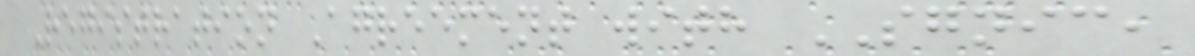Registration Agreement with SGNIC,
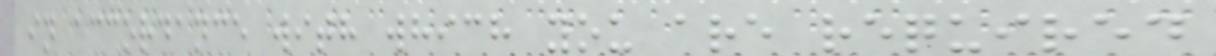in accordance with which you are required
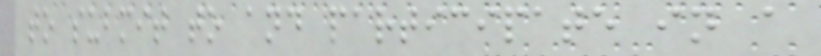to submit to and participate in a
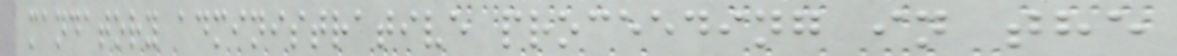mandatory administrative proceeding in the
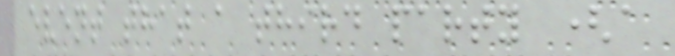event that a third party (a
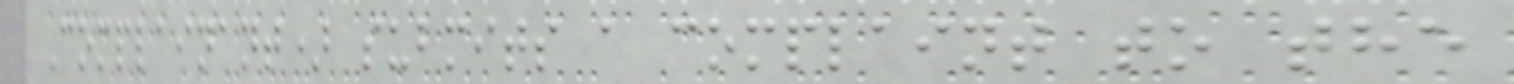Complainant) submits a complaint to the
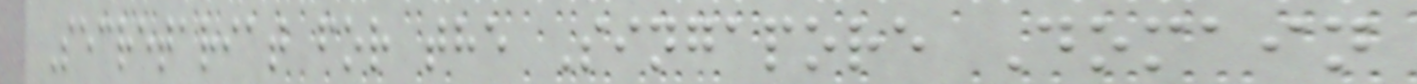Secretariat for the Singapore Domain
